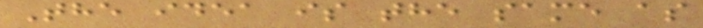The idea is the same as
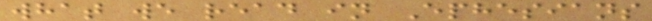what we read in Ephesians
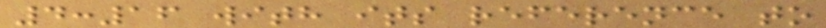4:16 with its reference to
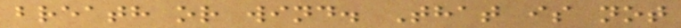breath or wind. That is not
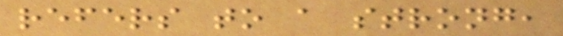refers to a strong,
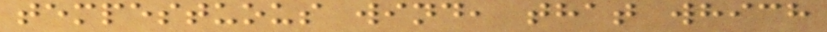tempestuous wind, that which
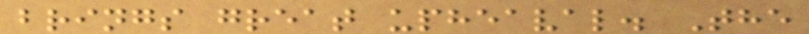brings great upheaval. The
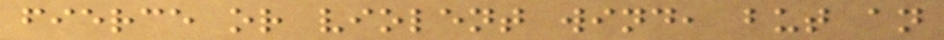fierce or violent wind, but an
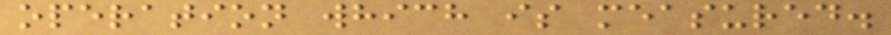operation which is measured.
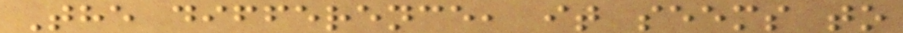The difference, it seems to
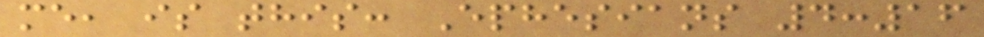me, is this: Ephesians 4:16
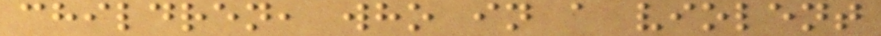children, who in a violent
